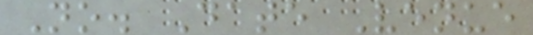No. Date Venue
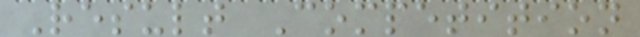Result Competition
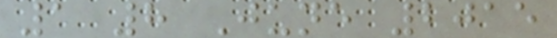1 8 June 2015
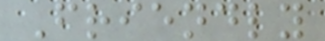Friendly
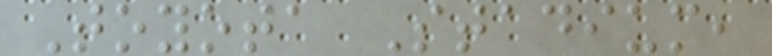Toyota Stadium,
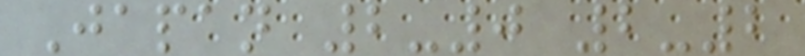Japan 2-0 2-2
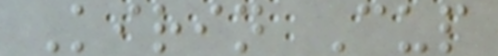Kirin Cup
